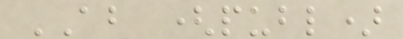AB (publ)
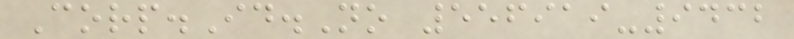Corp.Id.No 556919-9432
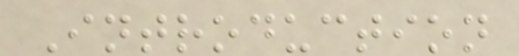Introduction
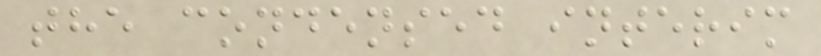the condensed interim
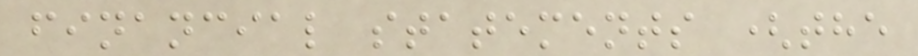financial statements (the
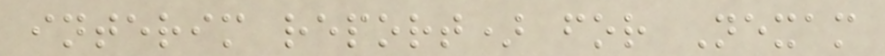interim report) for Nexam
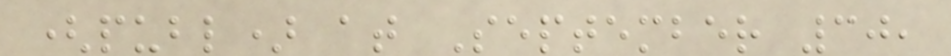(publ) at September 30,
